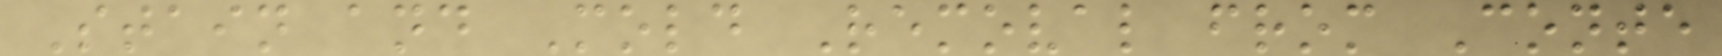Stain and Mold Removal from Conte
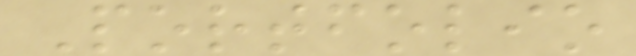Portfolio
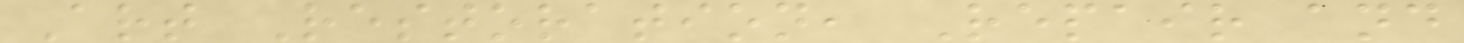Art Restoration, Repair and
